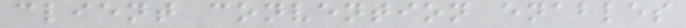client convention enables
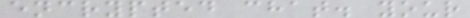encrypted chat. your
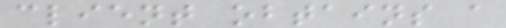client obtains a
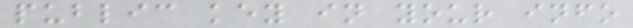public key in your info
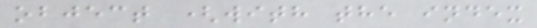object (with the index
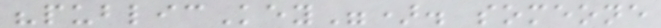"publicKey"). someone
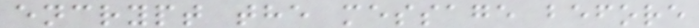encrypt the message before
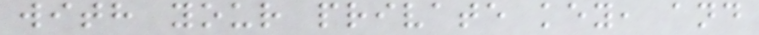with your private key, and
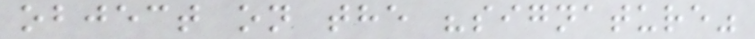object on the "signature"
